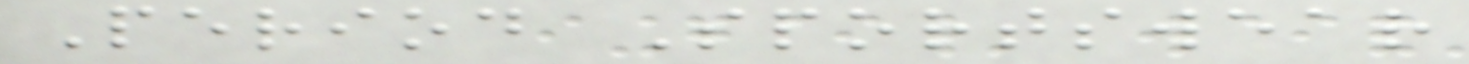Period Sportswear
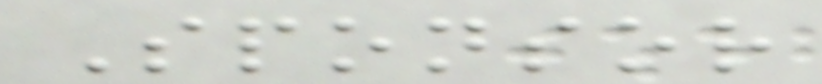Sponsor
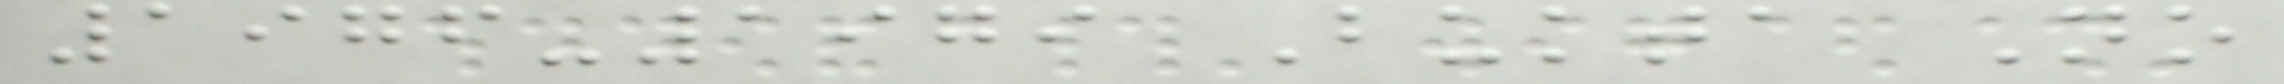1976-1979 Bukta No
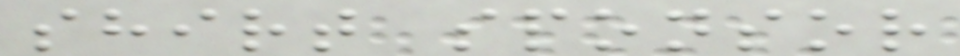shirt sponsor
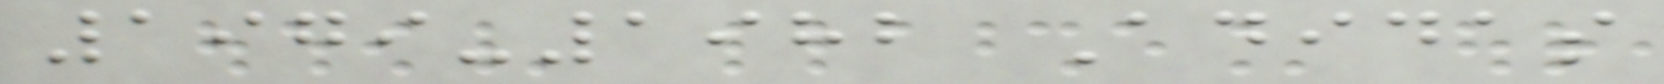1979-1982 Adidas
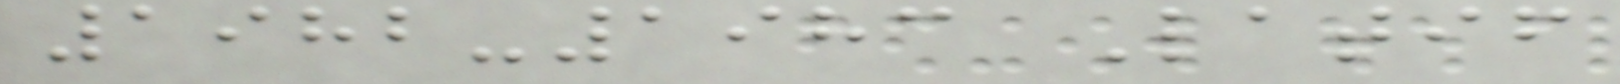1982-1983 Latif
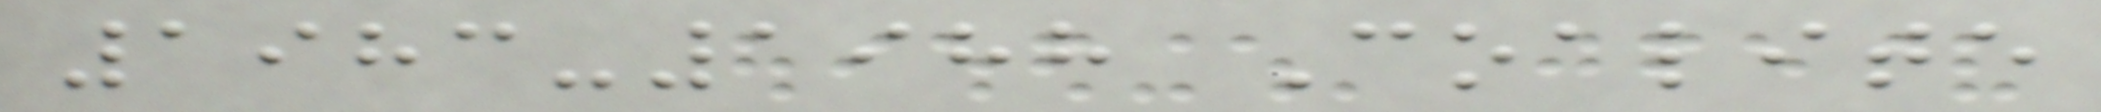1983-1988 Coalite
